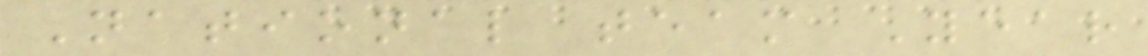National team Year
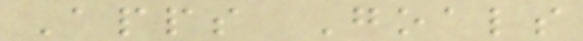Apps Goals
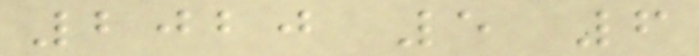2020 5 6
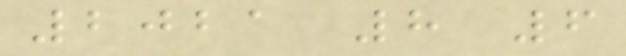2021 8 6
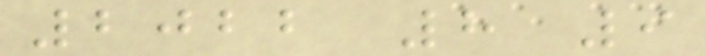2022 8 9
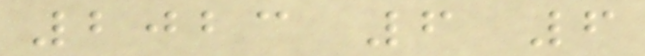2023 6 6
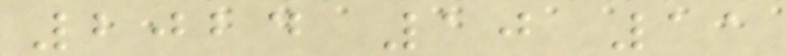2024 10 11
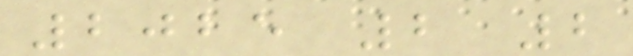2025 2 2
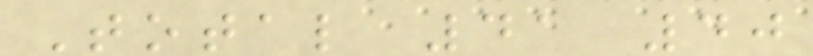Total 41 40
